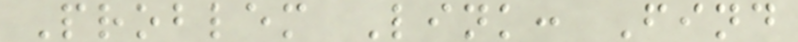Problem Link: Find
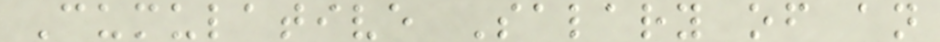Cumulative Salary of an
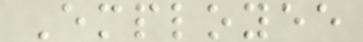Employee
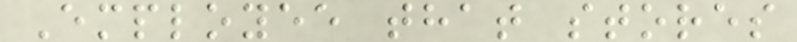Employee that stores
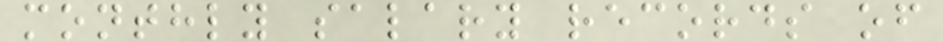monthly salary records of
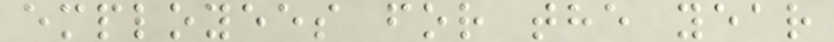employees for the year
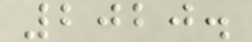2020.
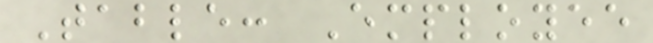Table: Employee
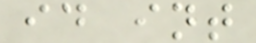id int
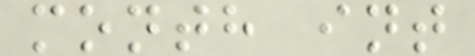month int
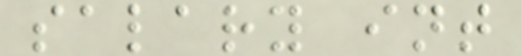salary int
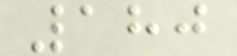180
